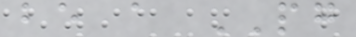be a PG
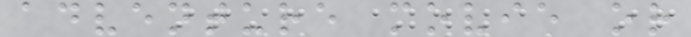adventure movie or
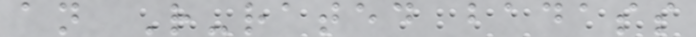an R-rated badass
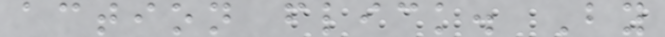action flick. By
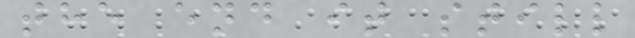the end it still
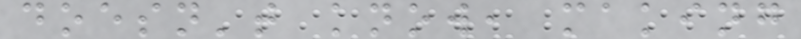doesn't know, making
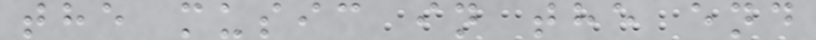the music in the end
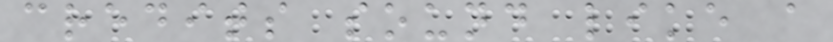credits sound like a
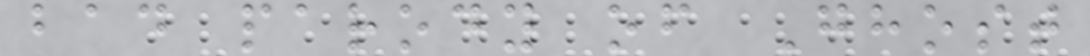bad parody of Ghost
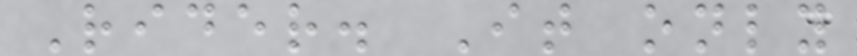Rider. It only
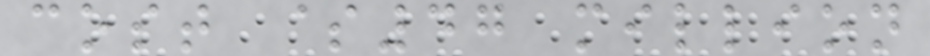cost $47 million
